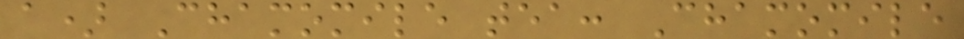a) Chamomile tea: Chamomile
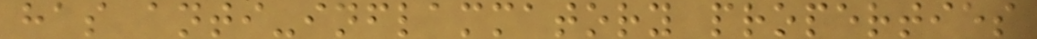has anti-inflammatory properties
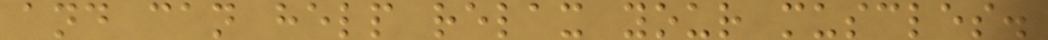and can help relax your muscles.
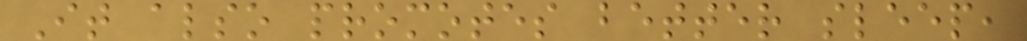It also promotes better sleep,
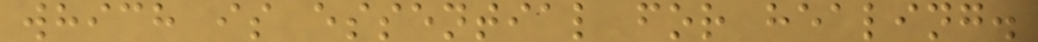which is essential for healing.
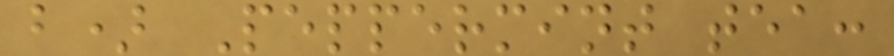b) Peppermint tea:
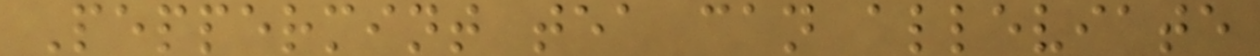Peppermint tea can alleviate
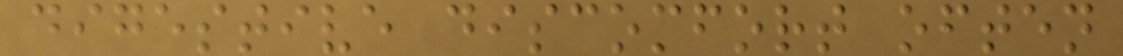digestive discomfort often
